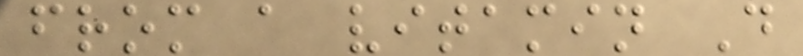from a vitamin D
